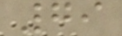79
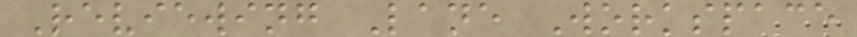Reviewing Lane Workspace
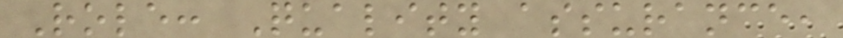Role: Quality assurance,
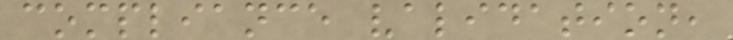compliance validation,
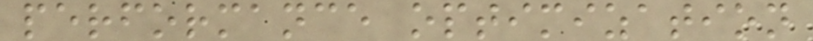performance optimization
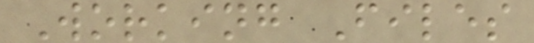Working Files
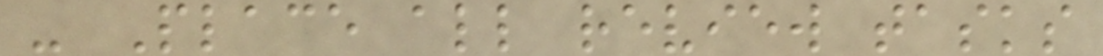- Place all review tasks
